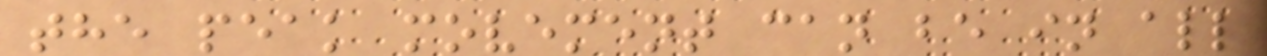the peak movement can be in all
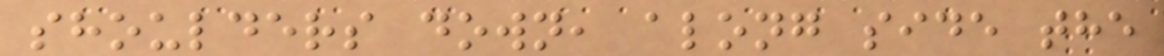shoulders down, along side the
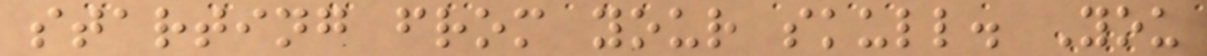starting from your skull. You
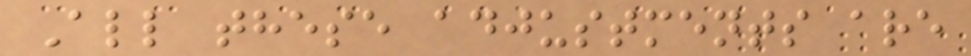All these adjustments are
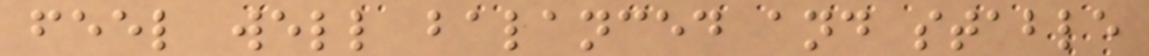feel well balanced and stable
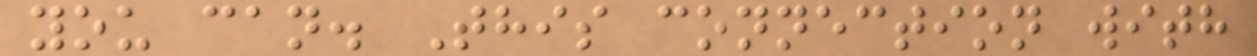you can. This connection with
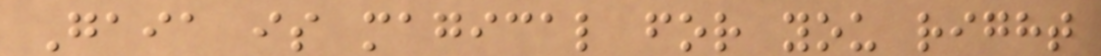Gaia is magical for you right
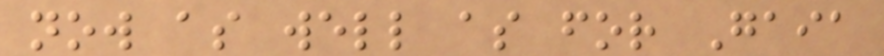now as well as for Gaia
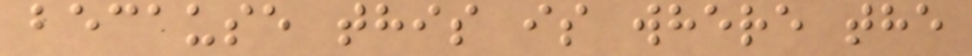because this is where the
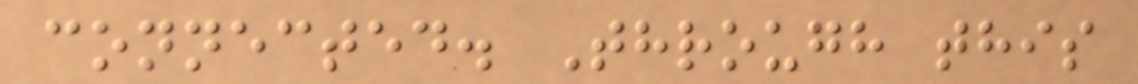connected. Through this
